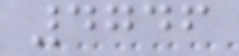4746
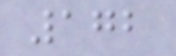172
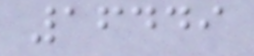16449
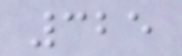325
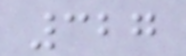327
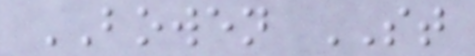BOWEN ST
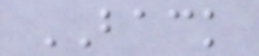BACK
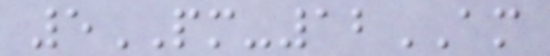5PM-12AM
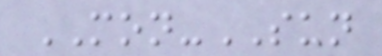MON-SUN
